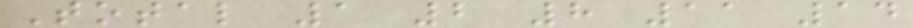Total 1 2 8 11 14
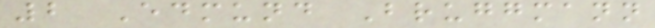2 Edmund Bruggmann
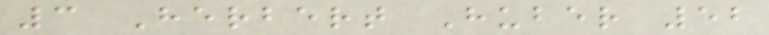3 Herbert Huber 52
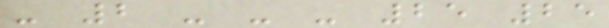- 2 - - - 25 25
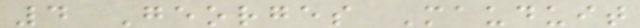4 Georges Mauduit
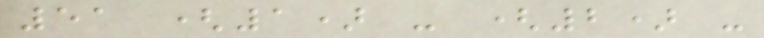51 (1) - (2) -
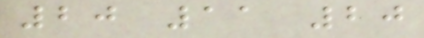20 11 20
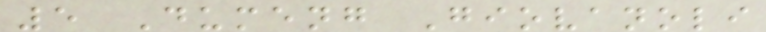5 Dumeng Giovanoli
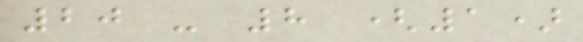20 - 8 (1)
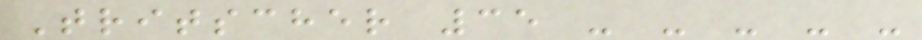Tritscher 35 - - - - -
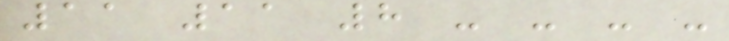11 11 8 - - - -
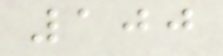100
